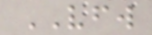VFW
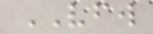VFW
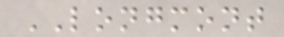LONGMONT
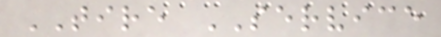TIRE SERVICE
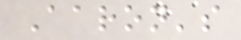Aaron's
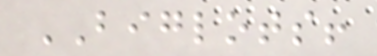BIGLOTS!
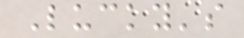Lucky's
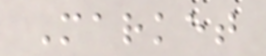Market
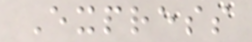Express
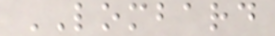LOMBARD
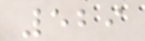529
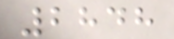2848
